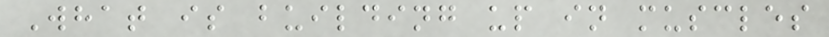What is building up in muscles
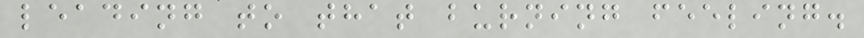leading to that burning feeling.
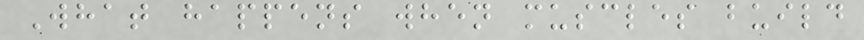What happens when muscles build
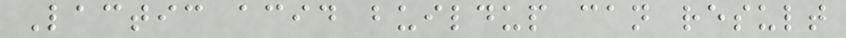Lactic acid buildup can result
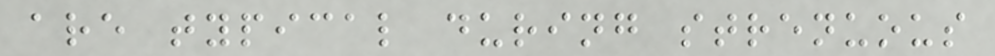are typical during strenuous
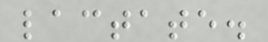lactate.
